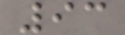93
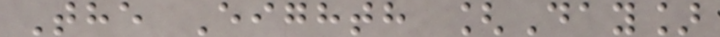The Eighth [Day]
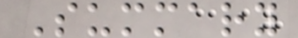Summary
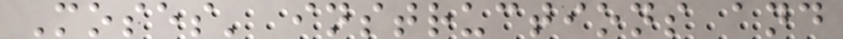Moses' instructions and
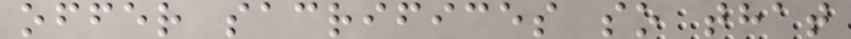offer sacrifices so that
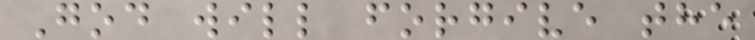God will forgive the
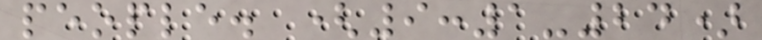people. (9:1-24)
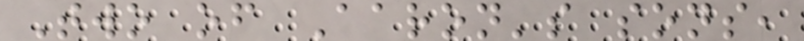Two of Aaron's sons,
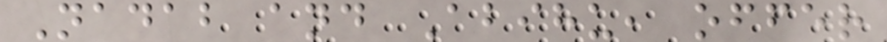Nadab and Abihu, offer
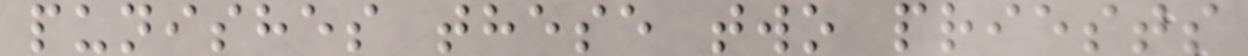punishes these two priests
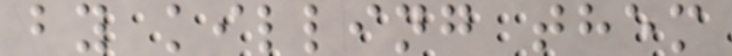by killing them
